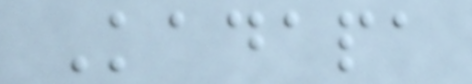Kadapa
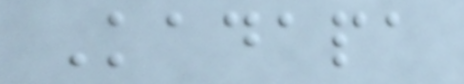Kadapa
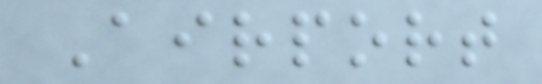Airport
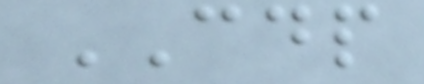CDP
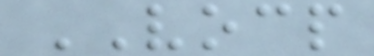VOCP
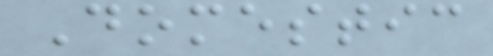Domestic
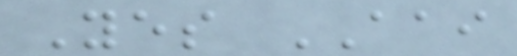Yes AAI
